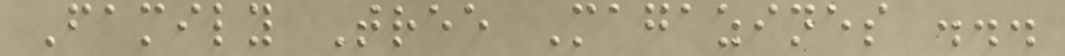Family Tree Magazines ...
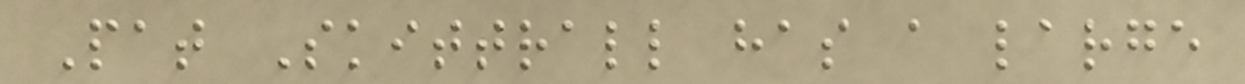Pat Skittrall has a large
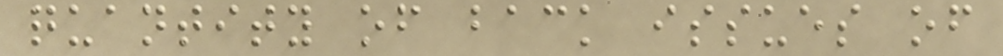quantity of back issues of
